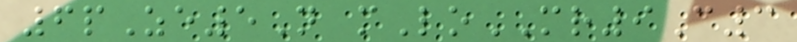6pZe5N mLoMR9C3
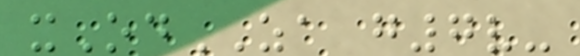xOdZA g7v-
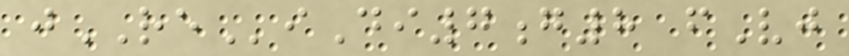jREiDi7g8 fVj
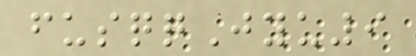fusqqJyu9
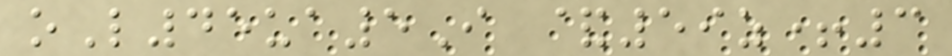oL45ua5I &59z+3
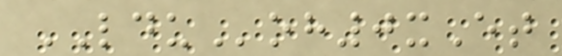LDUoh0xEt
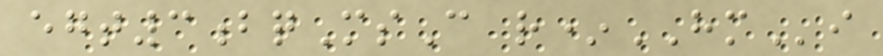egt3bqMsC r*HMi
